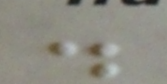.
